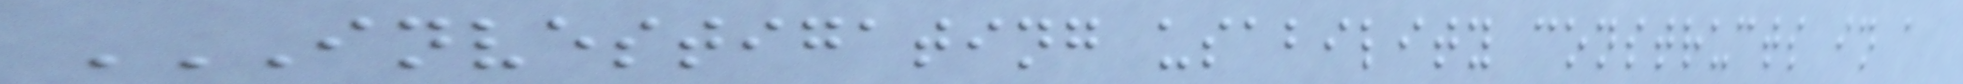INVESTIGATING USABILITY CONSTRUCTS IN A
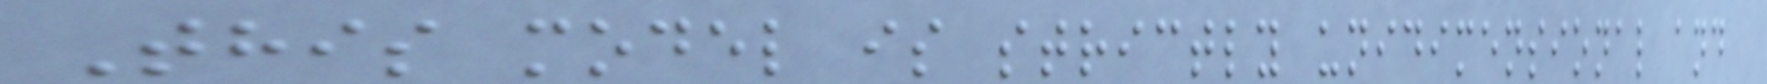This model is strictly unidimensional and
